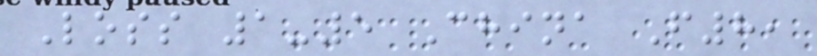Loss 1-5 China F8,
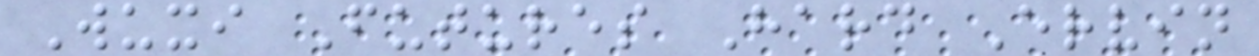Wuxi Futures Hard Ervin
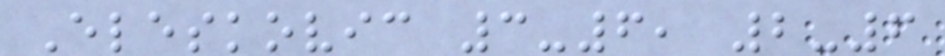Eleskovic 3-6, 2-6
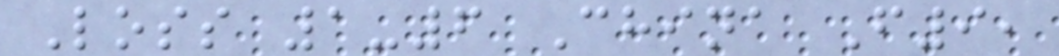Loss 1-6 China F9,
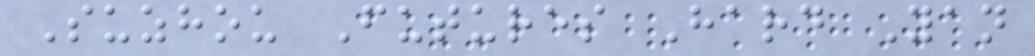Suzhou Futures Hard Yan
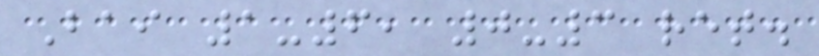Bai 1-6, 0-3 ret.
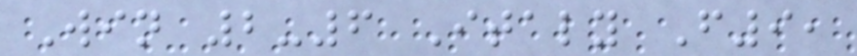Win 2-6 Italy F9,
